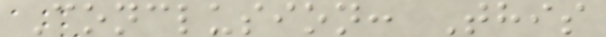Conclusion: This
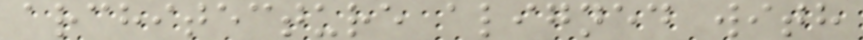architecture aligned with
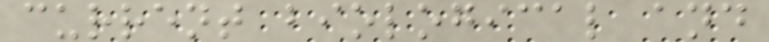current biological and
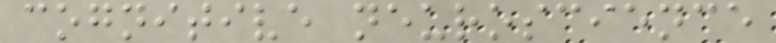cognitive neuroscience
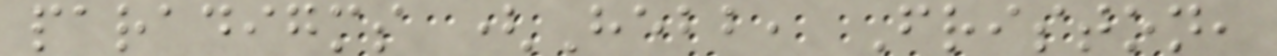paradigms (Hebb, Friston,
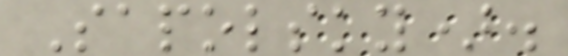Sapolsky).
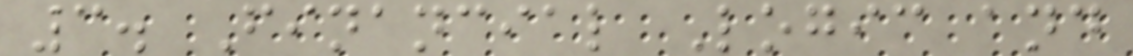3. Financial Logic and
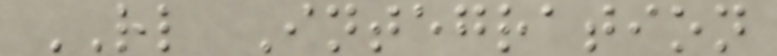RL Integration
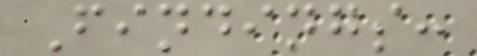Findings:
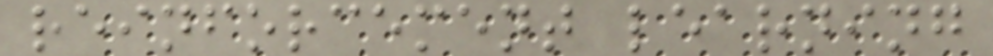reinforcement learning
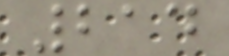214
